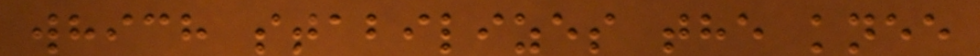which stabilizes the knee
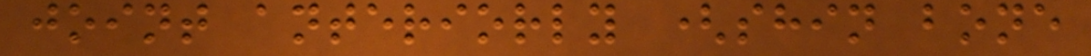joint anteriorly (shin bone
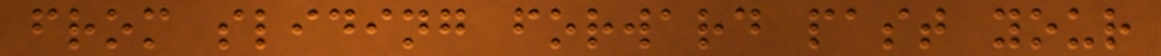from sliding forward past your
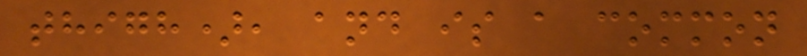thigh), and is a common
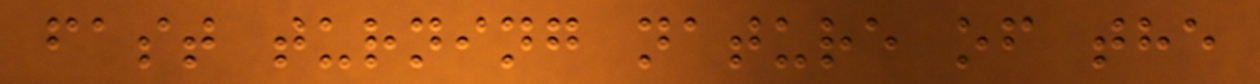fast turning nature of the
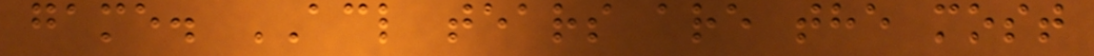game. ACL tears are the most
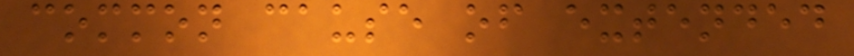common cause of extended
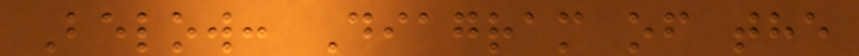Below: Diagram of the
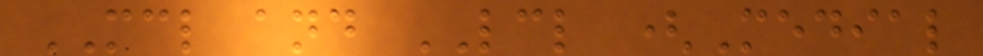MCL and LCL (Medial
